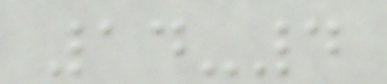14-4
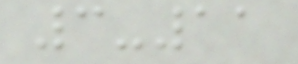3-11
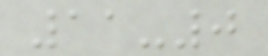11-0
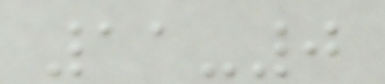11-0
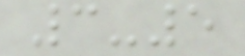3-5
